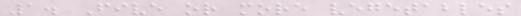1. Five or more vegetables
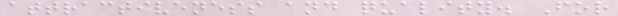attractiveness and quality. For
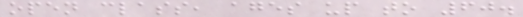open class, ages up to 60.
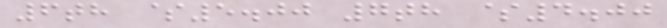6th $5.00 7th $4.00
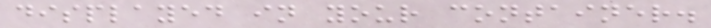displayed in your container.
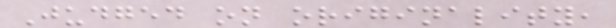Judged on originality,
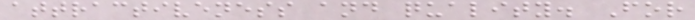attractiveness and quality. For
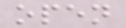open
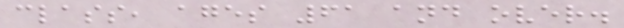class, ages 61 and over.
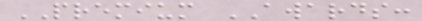PREMIUM AWARDS:
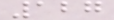127
